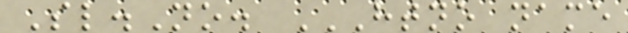Sl.No. HTNO NAME
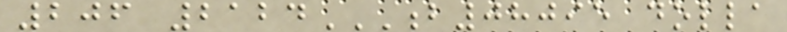206 2124B08095 DOLLA
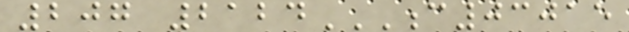207 2124C03015
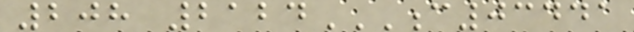208 2124C03441
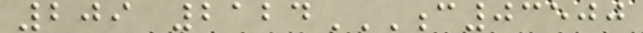209 2124C03500
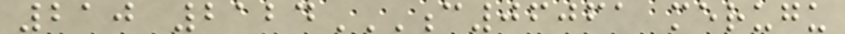210 2124C06061 MERUGU
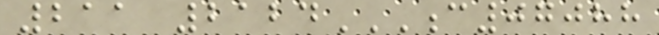211 2124C07088
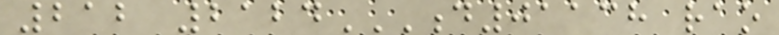212 2124D01138 RAO
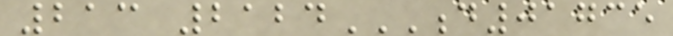213 2124D01735
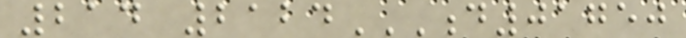214 2124D01750
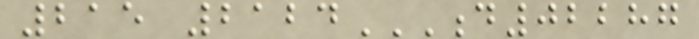215 2124D02287
